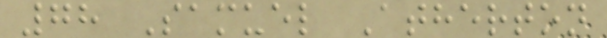78 Samuel Atherton
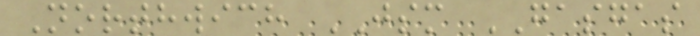Northwich JSM GASGAS
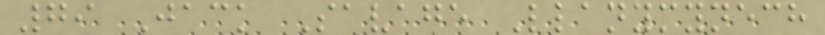79 Jack Savage Llanymynech
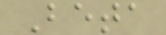Beta
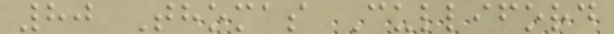80 Thomas Culliford
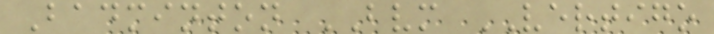Badminton BVM VERTIGO
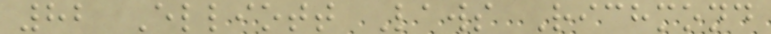82 Elliott Laws Richmond
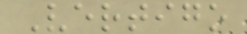Vertigo
